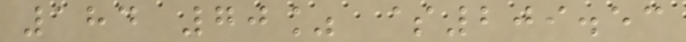184 70% $209.53
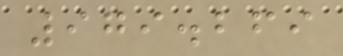979.269
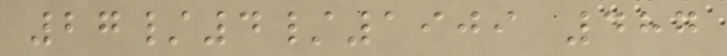27/4/1909 487
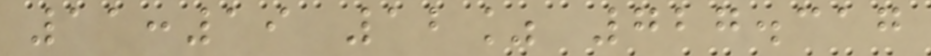11:19 12% 727.317
